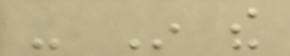- In the
